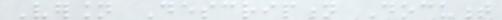Version Description Document
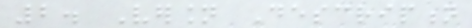2. Version Description
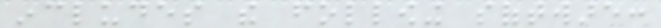includes the following software:
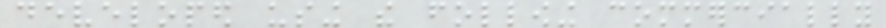developed using the following commercially
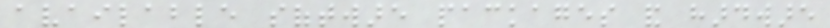available software packages and hardware
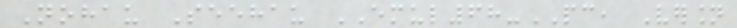Nohau Seehau EMUL68-PC, Version
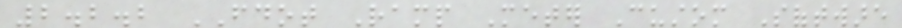2.2.2 FDOT Ramp Meter Custom Software
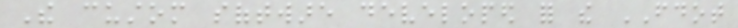The custom software developed for the FDOT
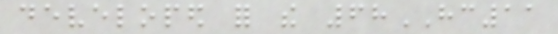developed for the 68HC11
